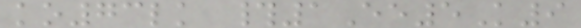ko73lk #1Ee5K9
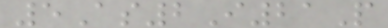5As2I21P
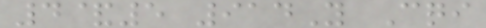4&5 914Y Cqi
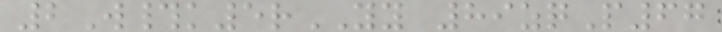2W#k5rYY 89zqP67
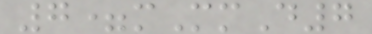7=mMmD7
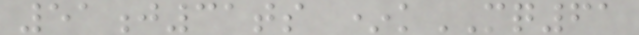51j31ts *kMQ61
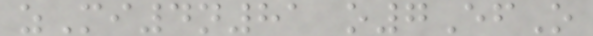zMi4n81 o7EfO
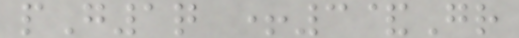pG1q +3&Gr
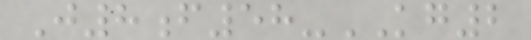J8f58-KG2
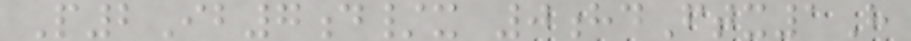P2Ib7d/x 0hdFtx1H
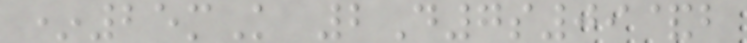*25mK 2D7s09&b
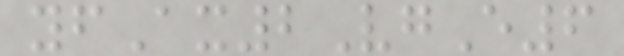yfAx2VgE6
